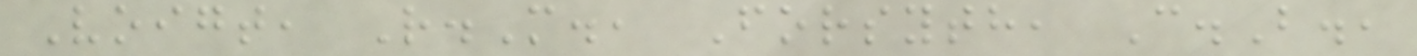Voigt, R.M., Forsyth, C.B.,
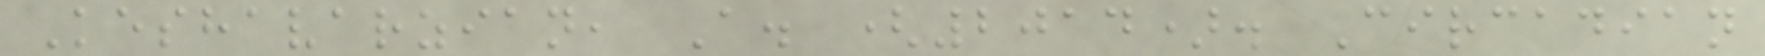Keshavarzian, A. (2014). Circadian
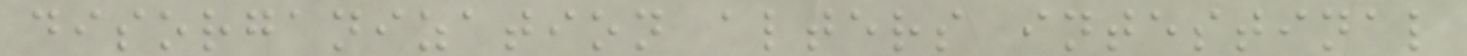disorganization alters intestinal
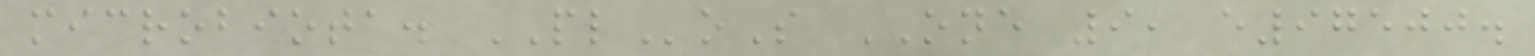microbiota. PLoS ONE 9, e97500.
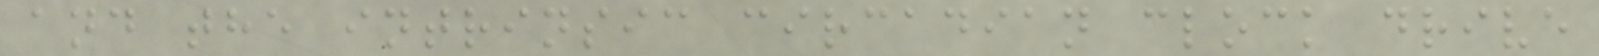and the intrinsic circadian clock drive
